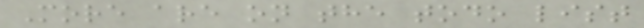More are on the todo list
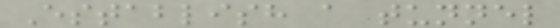Establish a tunnel
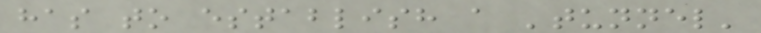has to establish a 'tunnel'
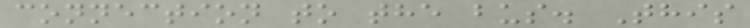connection to the bus. This
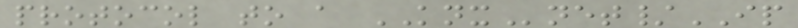protocol to a KNXnet/IP
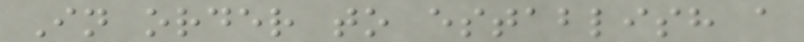In order to establish a
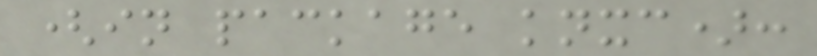(in package knxc):
